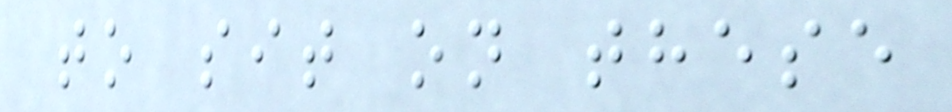to sit on these
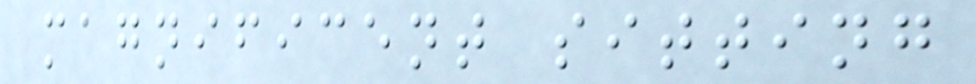magnificent sitting
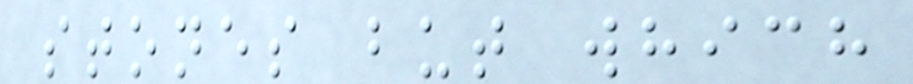stones but which
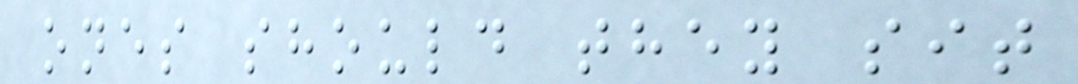ones should they sit
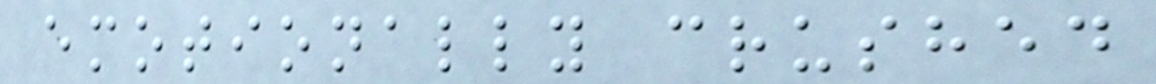emotionally crushed
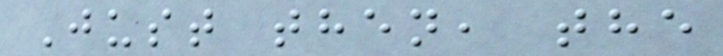Just then, the
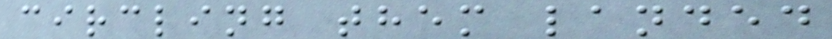circling them landed
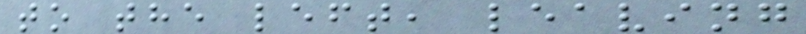to the left, leaving
